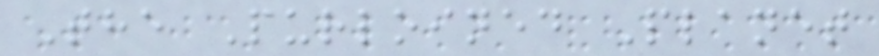The Purloined Planet
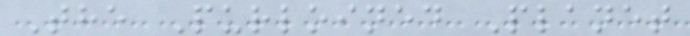The Purloined Planet
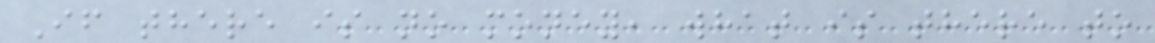If there is no money, what is there to
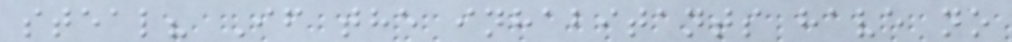steal? If the inhabitants have no
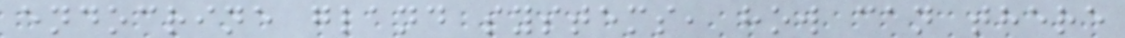endocrine gland systems, how can there
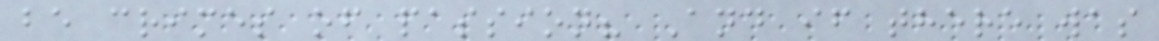be crimes of passion? And if there was
